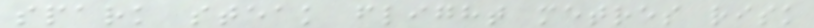spark steak flight metres risk
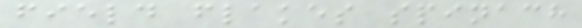field flakes spinach
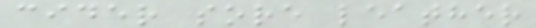cider sore leather
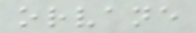orvane
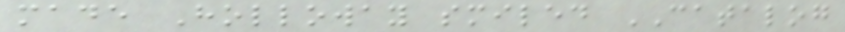made Holloway smiled CATALOG
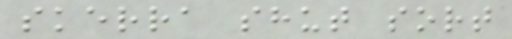skerra shut sort
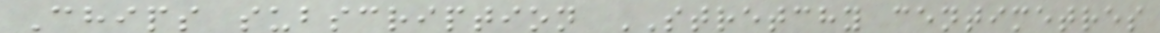Chips subscription STRETCHY centimetres
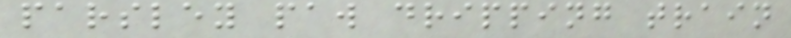parsley paw dripping train
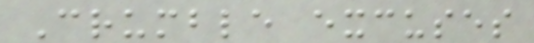Crumble excuses
